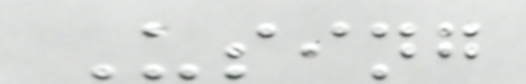Using
